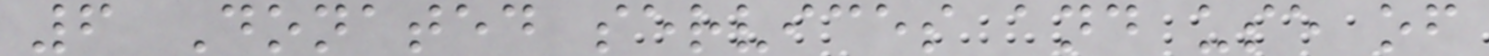6 Donated services and use of
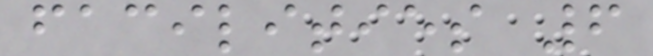facilities 6
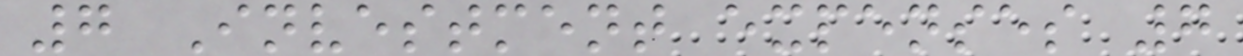7 Investment expenses 7
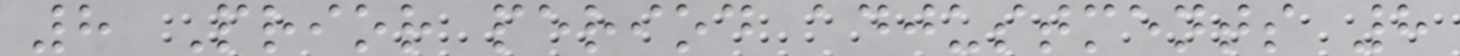8 Prior period adjustments 8
